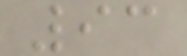93
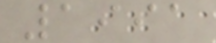1991
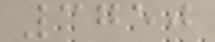3750
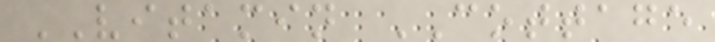VITAMIN COTTAGE
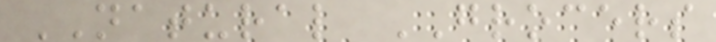NATURAL GROCERS
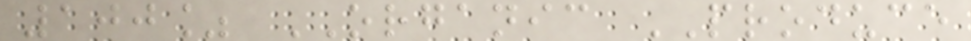100% ORGANIC PRODUCE
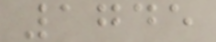1745
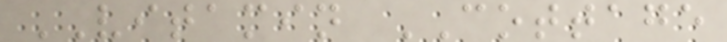VITAMIN COTTAGE
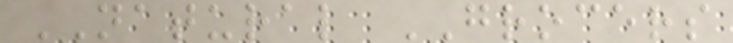NATURAL GROCERS
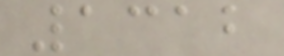1312
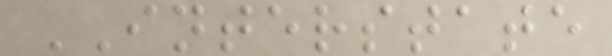INTERSTATE
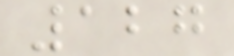127
